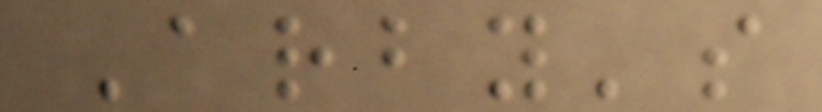Arby's
